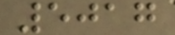5017
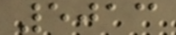5013
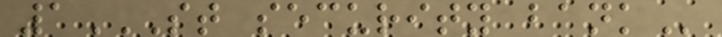1ST SECURITY BANK
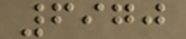6970
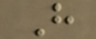H
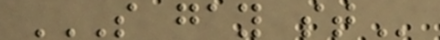S GAY ST
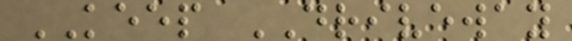KEEP DRIVEWAY
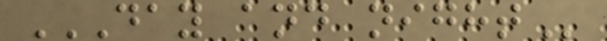DAY AND NIGHT
